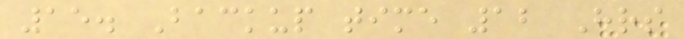15. Backup time 12 Hrs
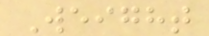Weight
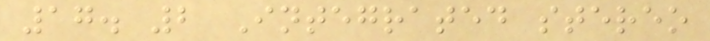17. 2 Integrated stereo
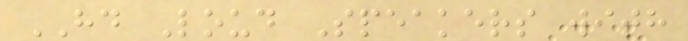HD Loud Speakers with
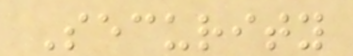Security
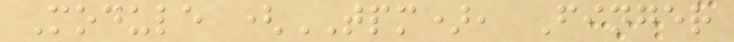Module (TPM), Finger
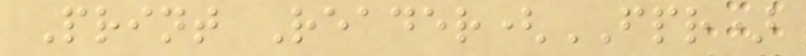Print Reader(FPR)
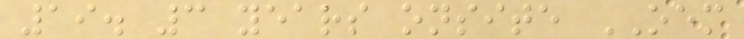19. 3 years onsite OEM
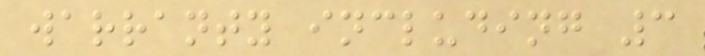warranty including 3
